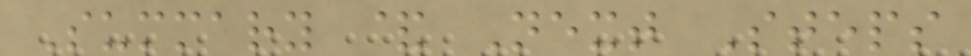Summary & Next Steps
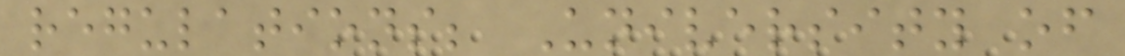regulations; University of
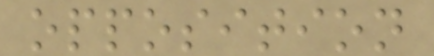opposition
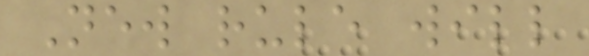New rule will
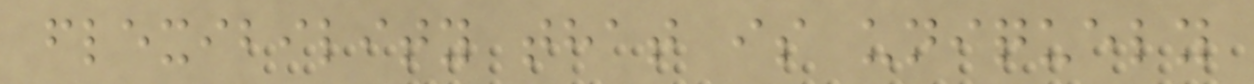flexibility that is uniquely
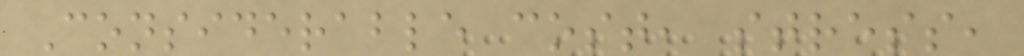Considerable cost, stress,
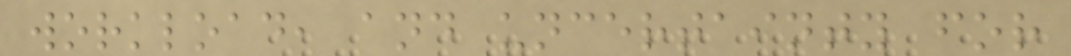workload, and uncertainty for
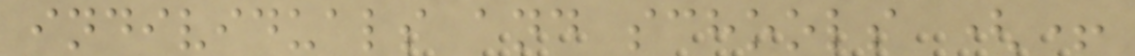individuals and schools (+
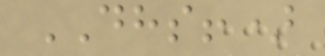DHS!)
